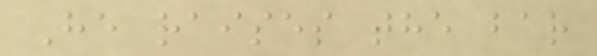He raises the bar
